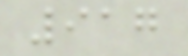917
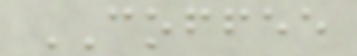COFFEE
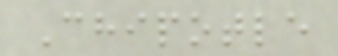Chipotle
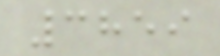3859
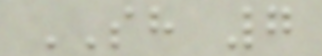SH 7
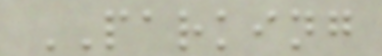PARKING
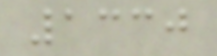1330
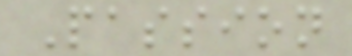Passion
